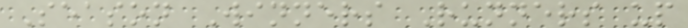Season Winners Runners up
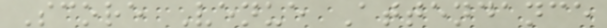Score Venue Attendance
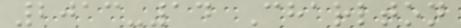2013-14 Charlton
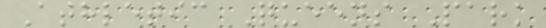Athletic Queens Park
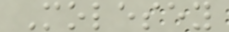Molesey
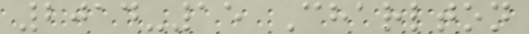2014-15 Charlton
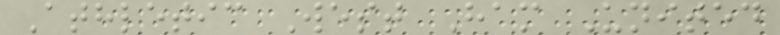Athletic West Ham United
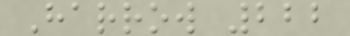Harrow 222
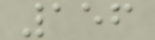156
